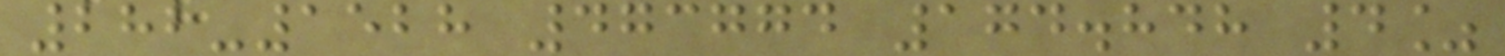282-1528 473774 174.848 4%
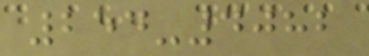254-4082
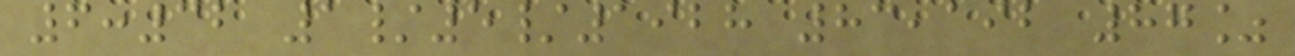6:32 1/5/1928 83,192 87%
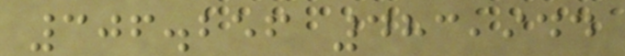306.256 483,944
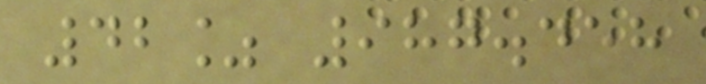42% 987.458
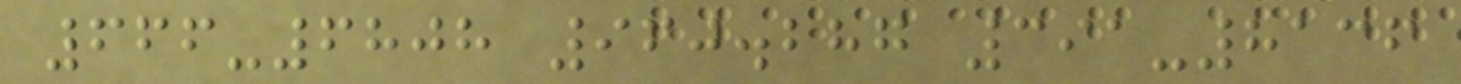666-6808 960.287 391-8136
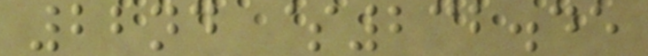22nd $232.45
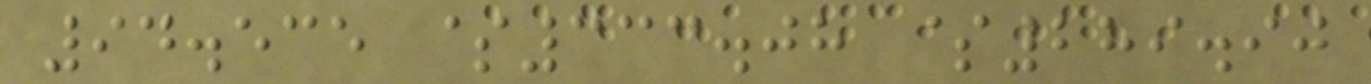94.535 $333.08 $289.90
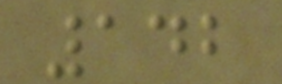142
